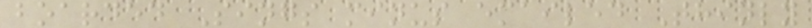boarded Sings minus emailed Thinly
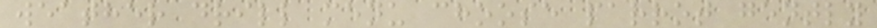weather drill menu choose parrot gently
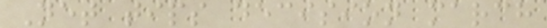Net tips decision march
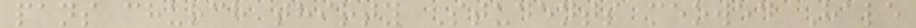pans church thirty Students meowed Hale
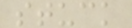stuck
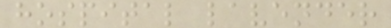hospital lavender
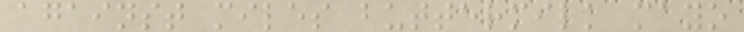against miles buttermilk mayo
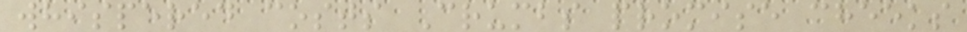whispered costs Crumbs promise cheeks
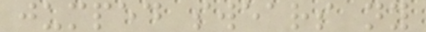jumped swears ny
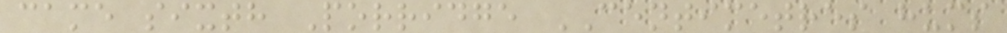came sixth Porridge CENTIMETRES hums
